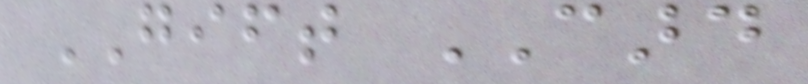GIFT CARD
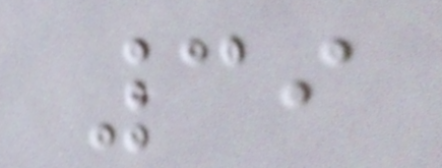39
